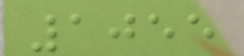1055
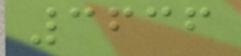3636
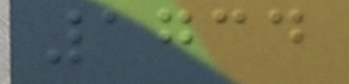1734
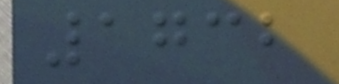1732
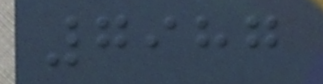7987
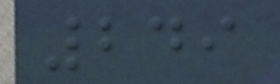249
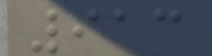913
